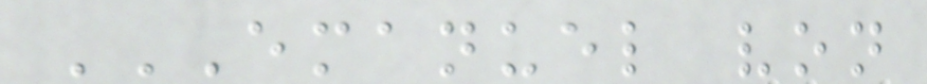EMANUEL VON
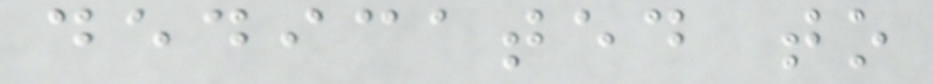dedicated to
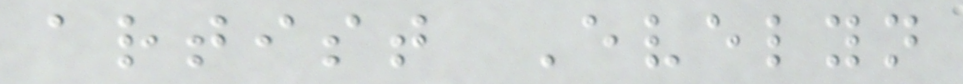artist Evelyn
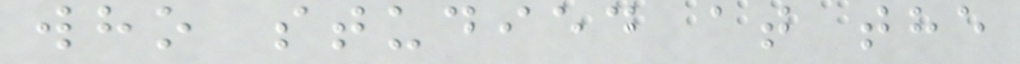who studied at the
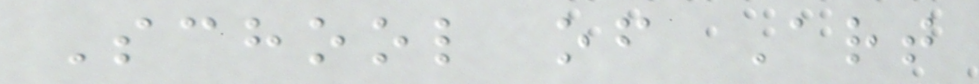School of Art
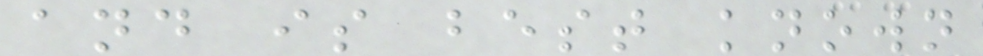and is best known
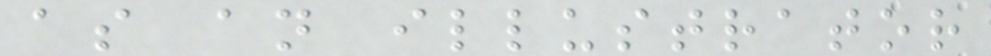as an illustrator
